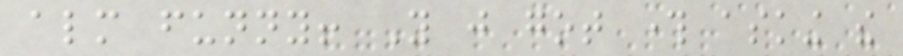almost funny! You just got through asking the
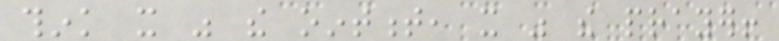think it was the ointment, it was the prayer!
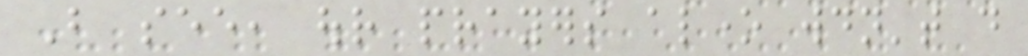But see, our prayers alone wouldn't do
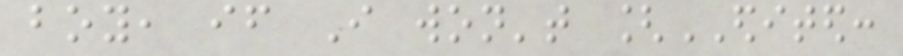boy, if I won't [EDITED:
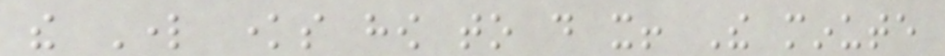the Lord knows how to do it! The minute
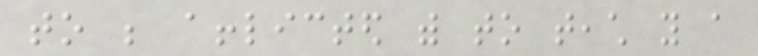to be afflicted with to teach you a
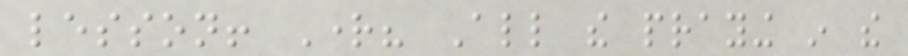lesson! Right? All the praying in the
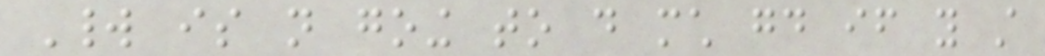World is not going to do much good if you still
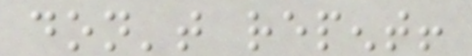don't repent!
